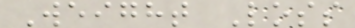Weight Loss
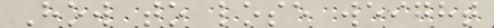How to lose weight
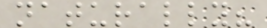naturally?
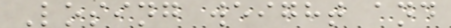Losing weight and
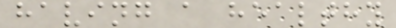having a healthy
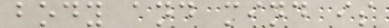body and mind is
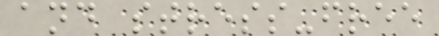and stress-free
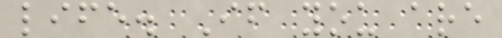life. If you are
